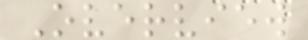Overview
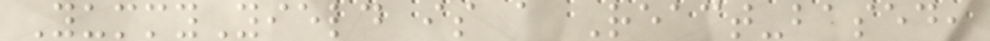YummyYield is a React-based,
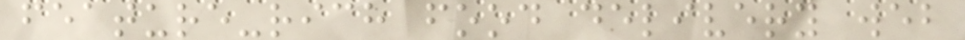feature-rich food delivery web
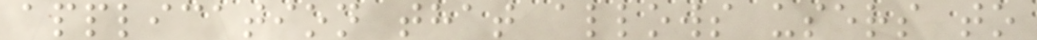application that allows users to
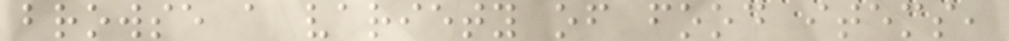browse a variety of food items,
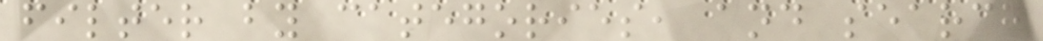filter by categories, and search
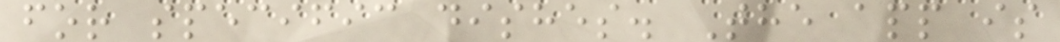for specific dishes. The app is
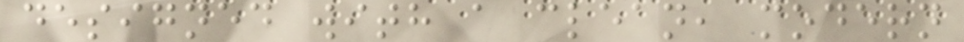designed with a clean, modern
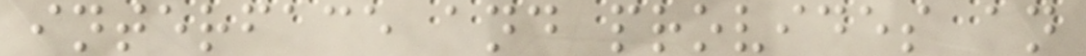interface and provides an
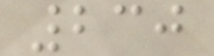230
